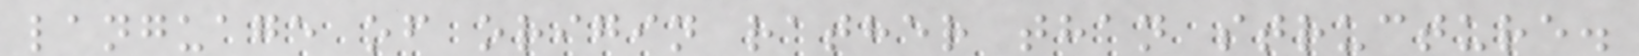language of origin rather than structure.
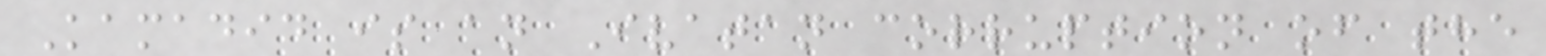Kamadid is an Ivatan corruption of the
